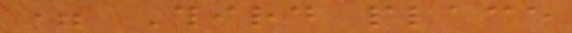= Third place
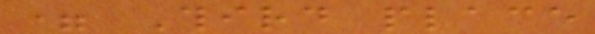= Third place
